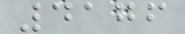4176
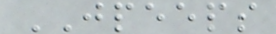JPEEPS
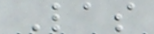Las
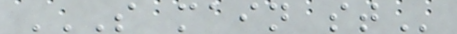S MAIN ST
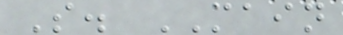S. MAIN
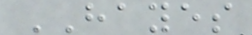HAYES
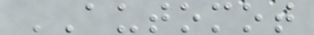AUTOMOT
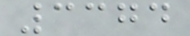3374
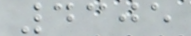4305
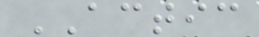ACTIC
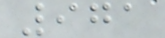971
